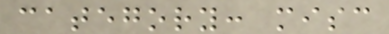category: misc
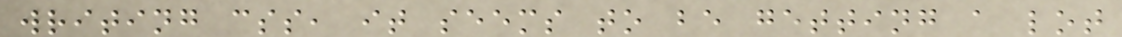writing css, it seems to be getting a lot
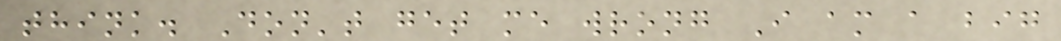think. Don't get me wrong I am a big
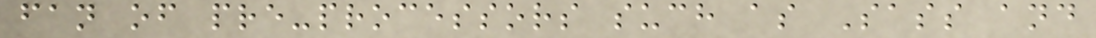fan of pre-processors such as Sass and
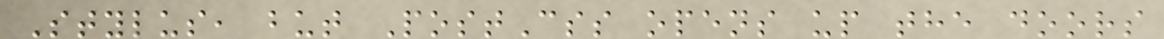Stylus, but PostCss opens up the doors
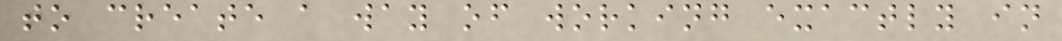to create a way of working exactly in
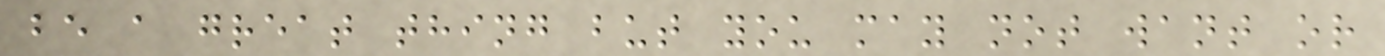be a great thing but you may not want or
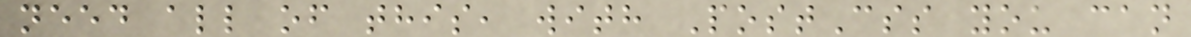need all of this, with PostCss you can
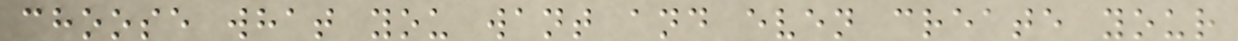choose what you want and even create your
